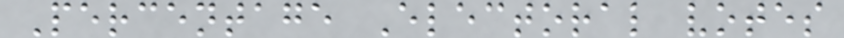Percentage Electoral votes
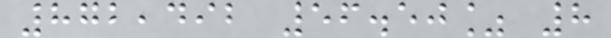872,492 56.50% 8
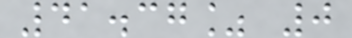41.37% 0
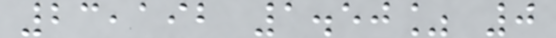23,192 1.50% 0
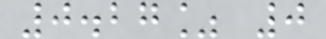0.27% 0
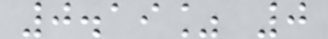0.19% 0
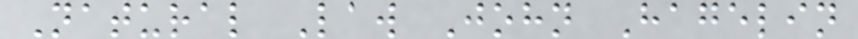Natural Law John Hagelin
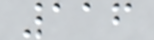116
